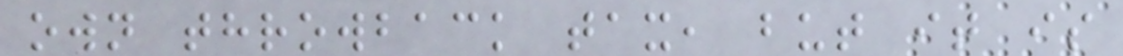own throwback tax, but it is
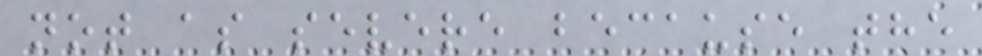not as severe because the
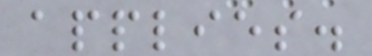applies.
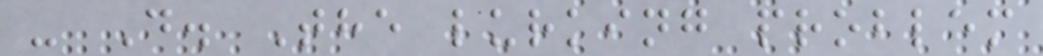- D. The lurking problem
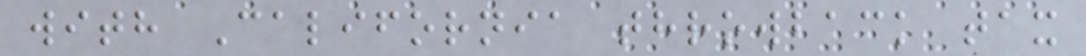with California throwback tax
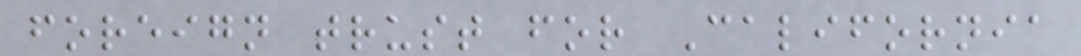foreign trust for California
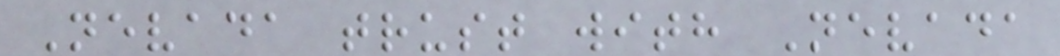Nevada trust with Nevada
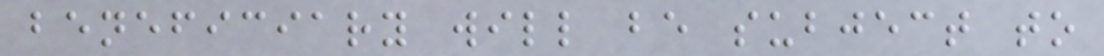beneficiary will be subject to
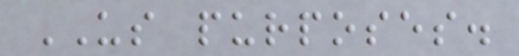US purposes.
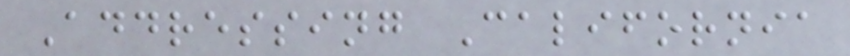Addressing California
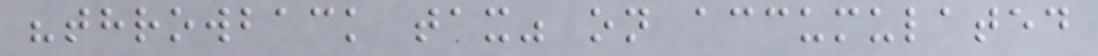"throwback tax" on accumulated
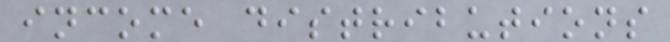income distributions
